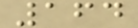164
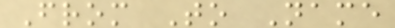From To Name
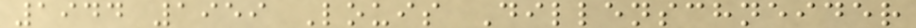1944 1959 Louis Dillenschneider
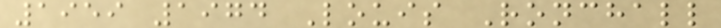1959 1974 Louis Ronchall
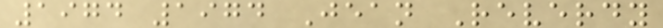1974 1974 Jean Reverdy
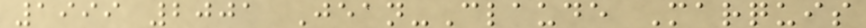1999 2001 Jean-Claude Marquis
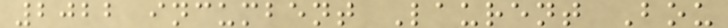2022 incumbent Laurent Bou
